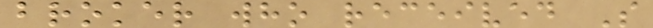broker who received S
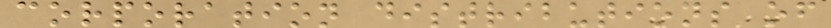corporation distributions of
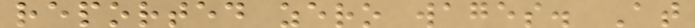reported zero wages. At
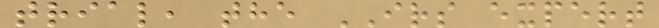trial, the IRS expert
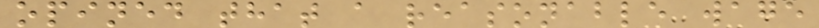opined that a reasonable wage
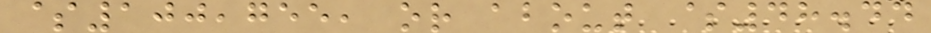$100,755, or about $48.44
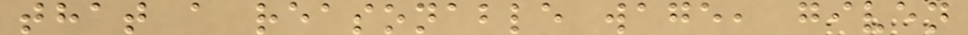that a reasonable wage, given
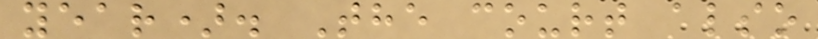year). The court also
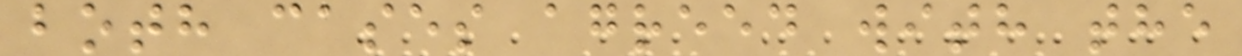both cases agreed with the
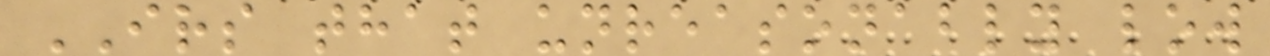IRS that unreasonably low
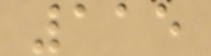115
